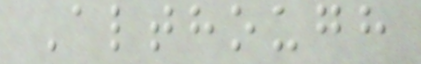Although
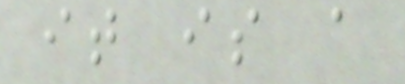it is a
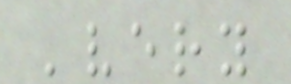'very
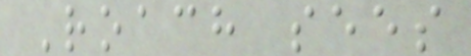Roach sees
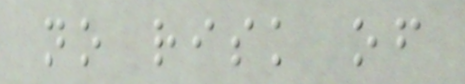no risk of
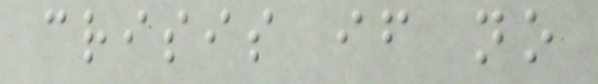crisis if no
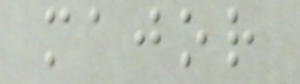major
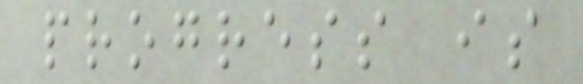progress is
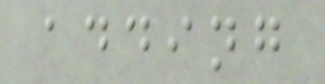adding
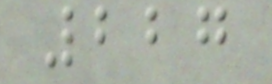227
